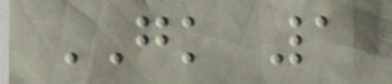GK 1
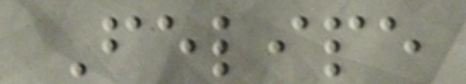Felipe
